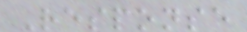Response
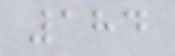184
